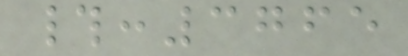#:3765
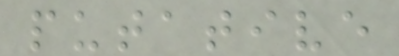putative
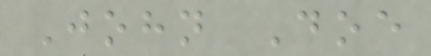John Doe
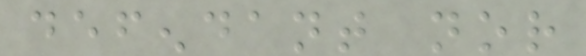defendant nor
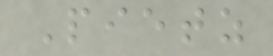Pietz
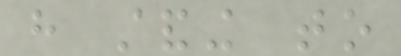have standing to
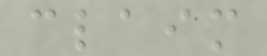claim
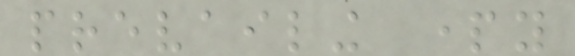prevailing party
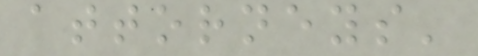attorneys'
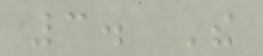3. The
